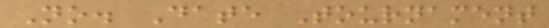No. Date Tournament
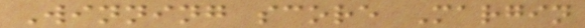Winning score Margin
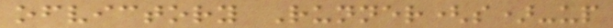ofvictory Runner(s)-up
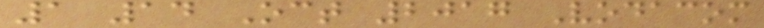1 14 Oct 2017 Vodacom
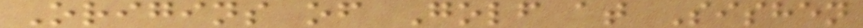Origins of Golf at Sishen
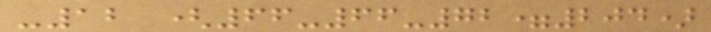-12 (66-66-72=204)
